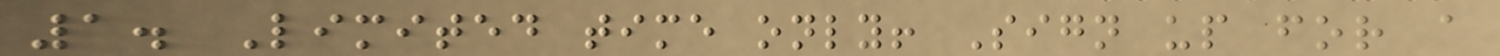1. Limited time only! Sign up for a
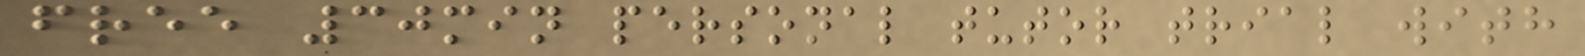free 30min personal tutor trial with
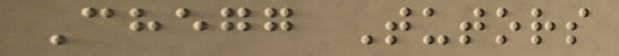Chegg Tutors
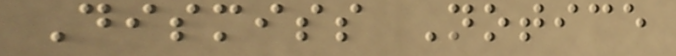Dismiss Notice
